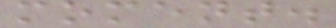moment.
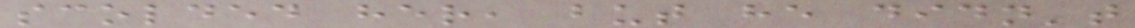scolded her, but he didn't
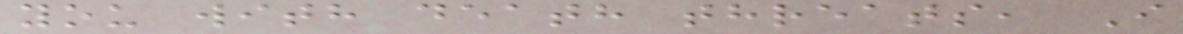you with death threats, I
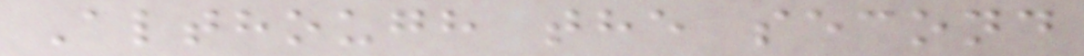Although the second
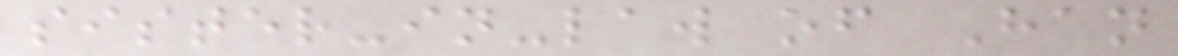sister-in-law of Han
